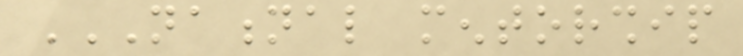NATIONAL MENTORSHIP
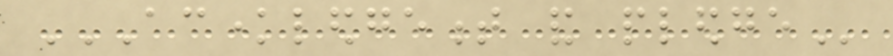ACKNOWLEDGEMENT AND PLEDGE
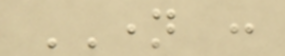NAME :
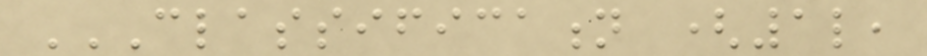CLASSIFICATION (1L,
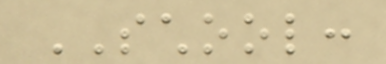SCHOOL:
